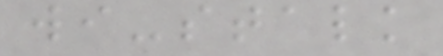wi-stalk
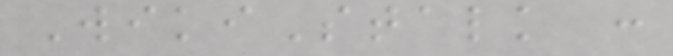WikiStalk :
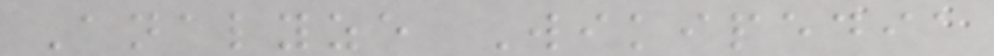Analyze Wikipedia
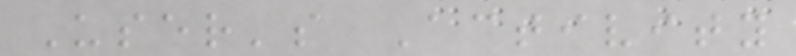User's Activity
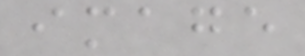image
